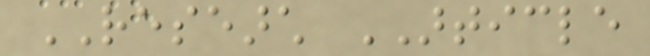RESEARCH ARTICLE
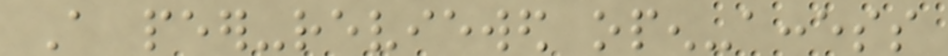A peer-reviewed open-access
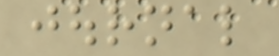journal
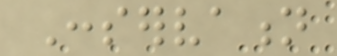Conservation
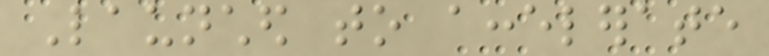Launched to accelerate
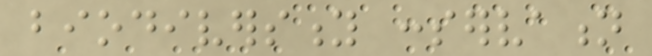biodiversity conservation
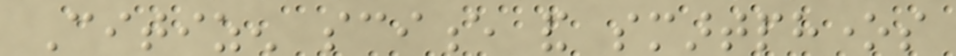Citizen science and smartphones
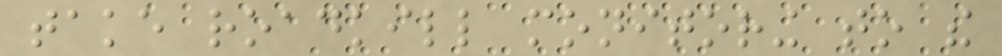take roadkill monitoring to the
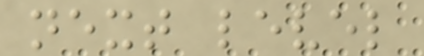next level
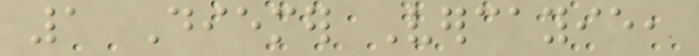1 Diemer Vercayie,
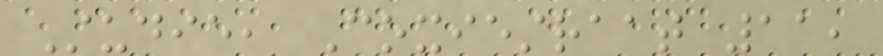Studie, Coxiestraat 11,
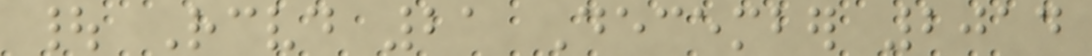| Received 21 December 2014
